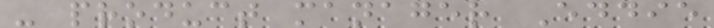- product manager Eddie
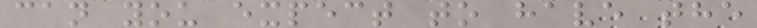can you expect to have the
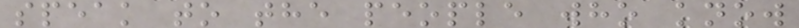speak to the people who know
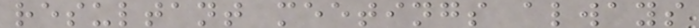resultant meetings always
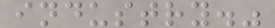industry."
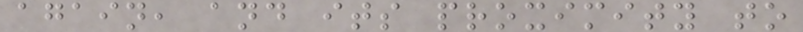again, and its proximity to
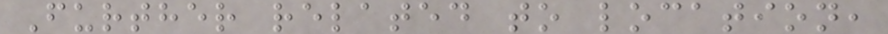Further related to location,
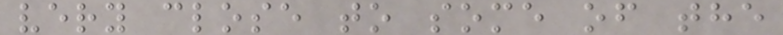very close to some of the
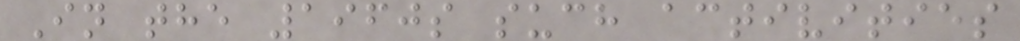In the 1960s such activities
